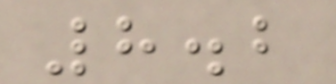8.2
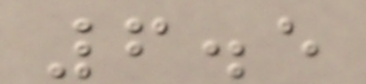6.5
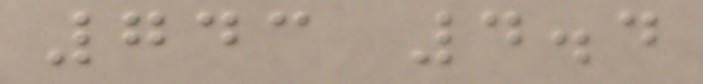743 4.4
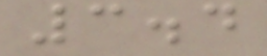3.4
